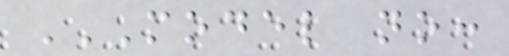MODEL NO:
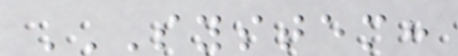SYSTEM:
